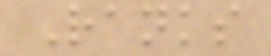Ranks
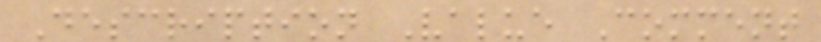Description Value Comment
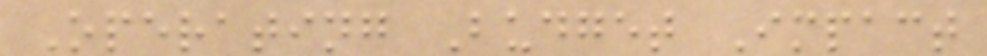Operating Budget Impact
